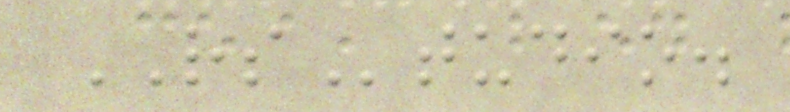RStudio.
